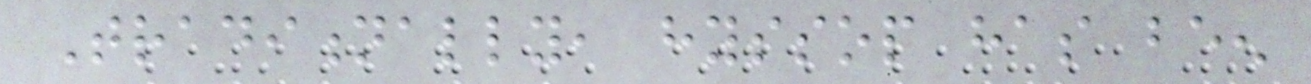Traditionally, hyssop has been
